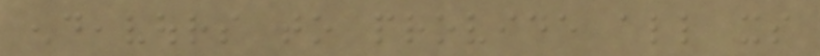endeavours to provide all its
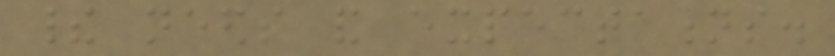their needs and expectations.
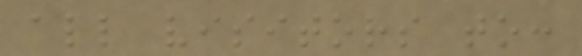all visitors to:
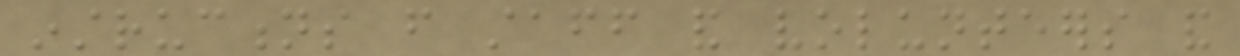instructions from staff and volunteers and
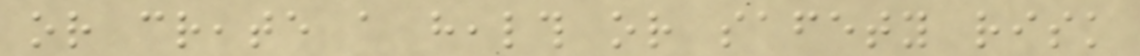or create a health or safety risk
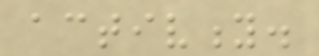activity.
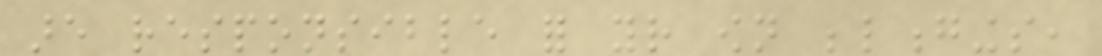are responsible for your own belongings,
